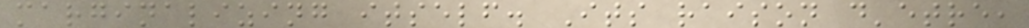marginalizing itself. Its raison d'etre,
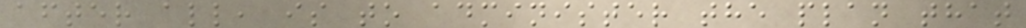after all, is to administer the plan that
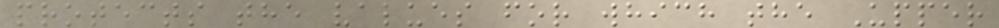protects the values for which the Upper
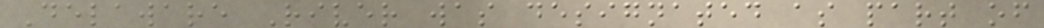Delaware River was designated as part of
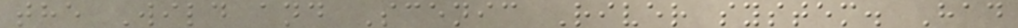the Wild and Scenic River system. Had
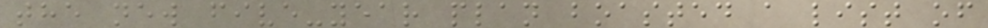the new five-year plan boasted a list of
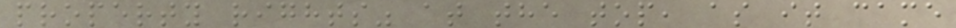property rights" at the top, as it came
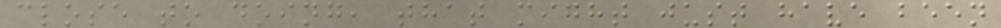close to doing, that might just have been
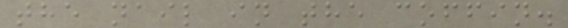the nail in the coffin.
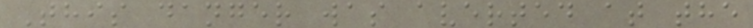This danger was averted at the
